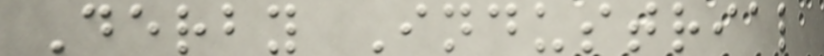Derby Industrial
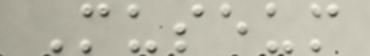Museum
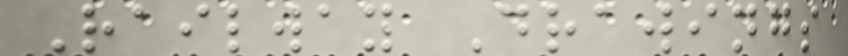Railway Drawings
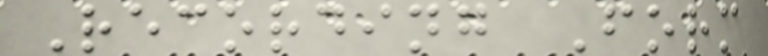Recording Form
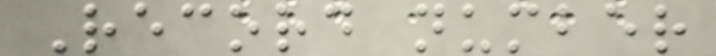Record number
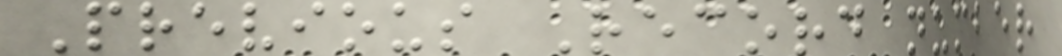Previous Record number
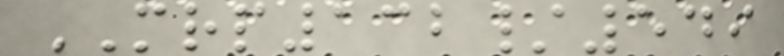MRP132/549
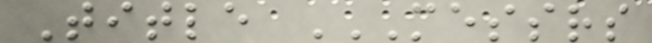Title MESSRS
